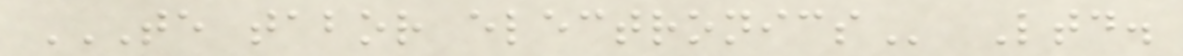TE TABOR ELECTRONICS Ltd.
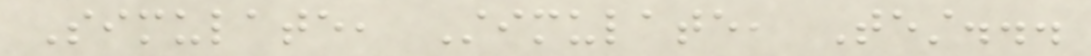Simulate, Stimulate, Test...
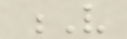V
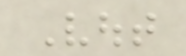Vout
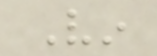Vin
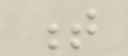t
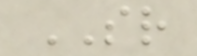SR
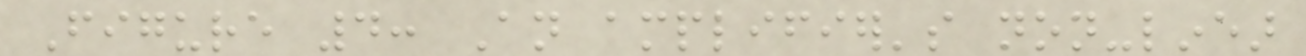Figure 4: An amplifier's non-linear
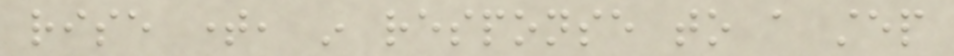rise time, in response to a step
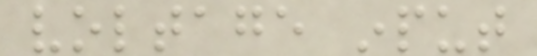voltage input
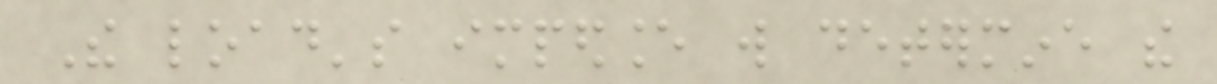The load's impedance will determine the
